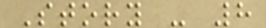Story - 8
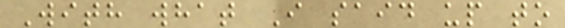With what I said up to
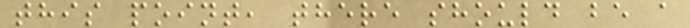this point, there should be a
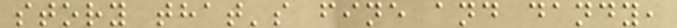story that's fine and dandy,
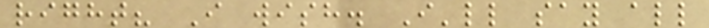right? I wish. I'll say all
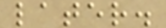later.
